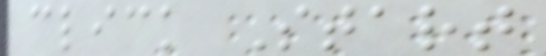click Start
